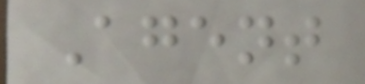Agent
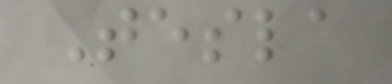Tesla
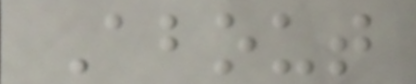About
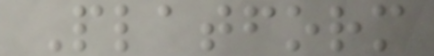Platform
